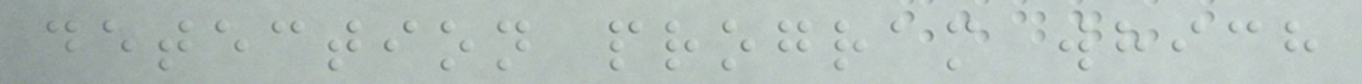detection program which
